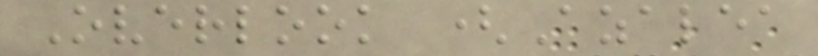Overlook (Azalea
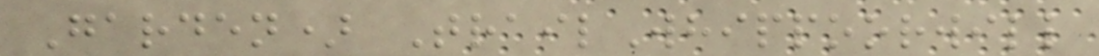Garden) TrailWhippoorwill
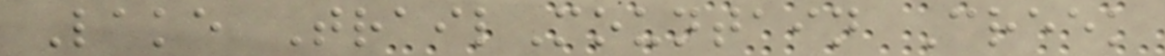Lake TrailMountain Creek
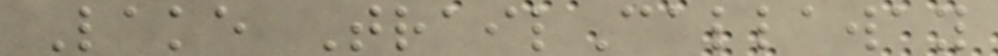Lake TrailCallaway
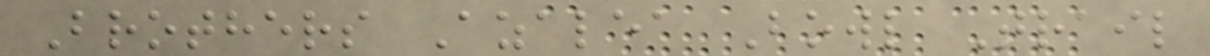Brothers Azalea Bowl Trail
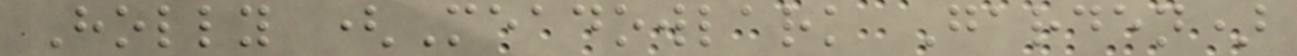Holly (Meadowlark Garden)
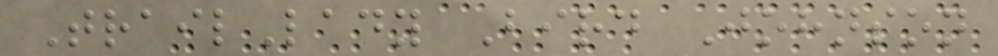TrailLady Bird Johnson
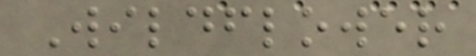Wildflower
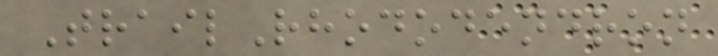TrailRhododendron
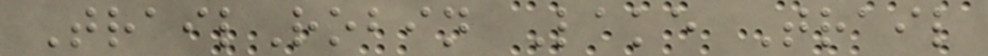TrailRobin Lake Trail
